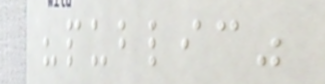"public"
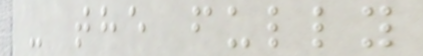- the fully
